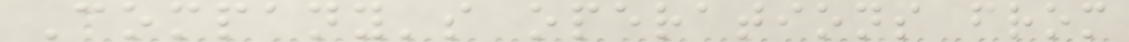Company's operations from
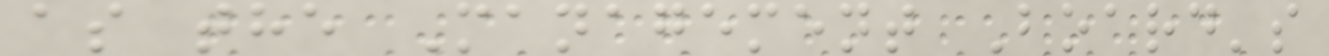as the Management Board's
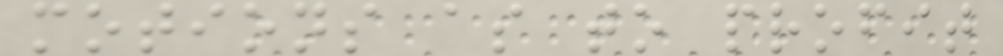motions as to profit
